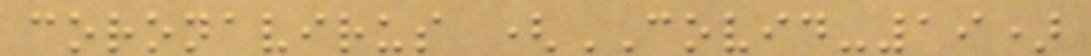coronavirus (COVID-19)
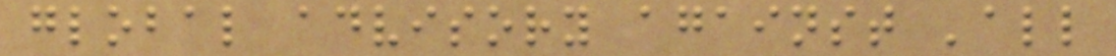global advisory against 'all
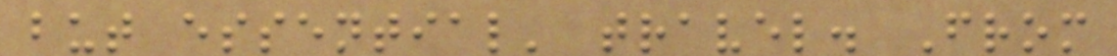but essential' travel. From
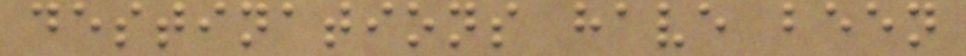destinations have been
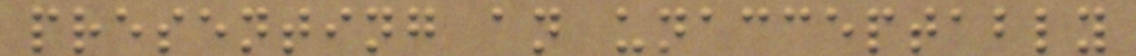presenting an unacceptably
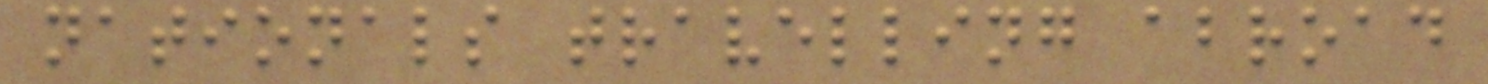nationals travelling abroad
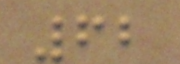62
